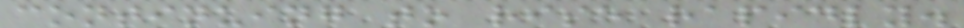continuing to rise rapidly.
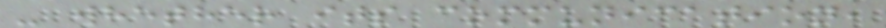- whether its communication,
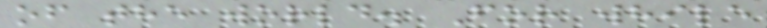of the world. For while
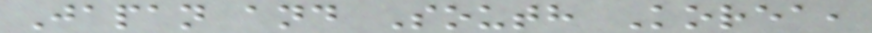Japan and South Korea,
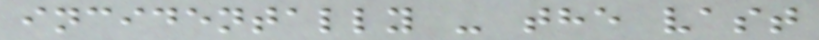incidentally - the vast
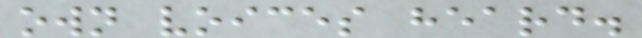own voices heard.
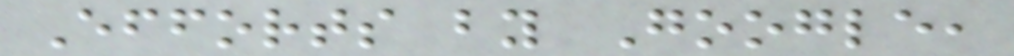Efforts by Google,
